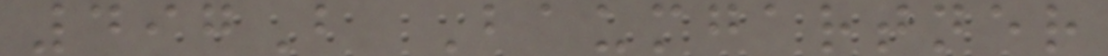497B Baumgartner
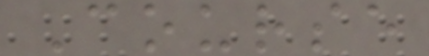Course
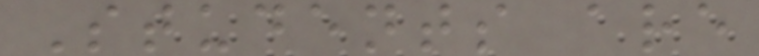Students are
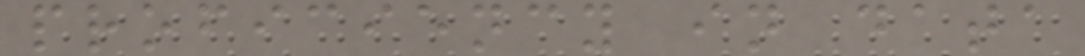proficiency in data
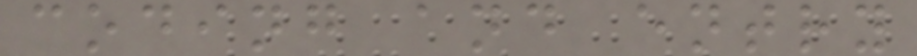coding and entry
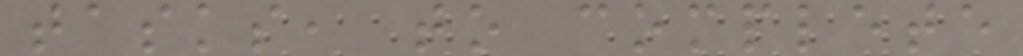tasks, to complete
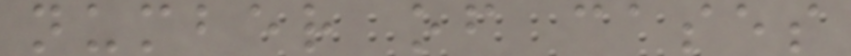number of cases
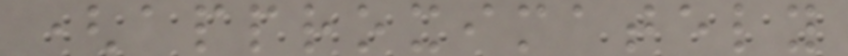(approximately
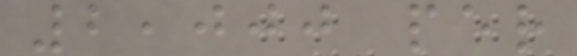2,000 per
